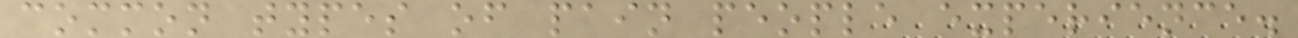common types of pain people experience.
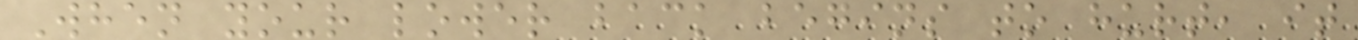When your lower back begins to hurt, it
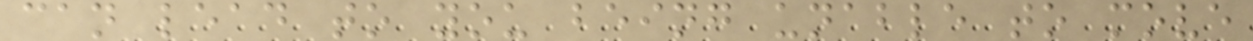can lead to you being unable to move
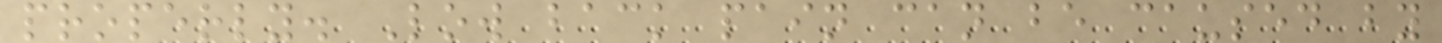properly. Low back pain can be caused by
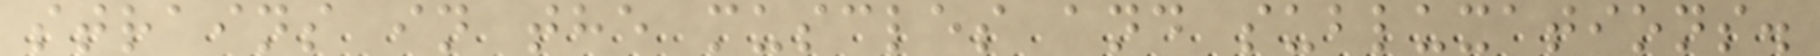strains in the muscles and subluxations.
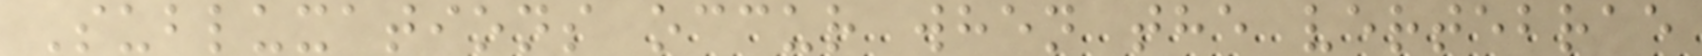Subluxations occur when the vertebrae
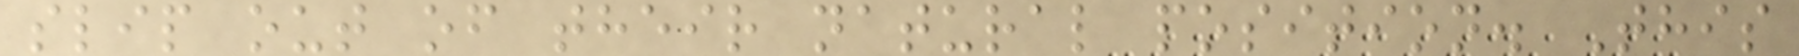slip out of their natural position. This
